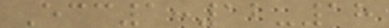Ecc1:12-18
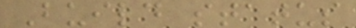Build status
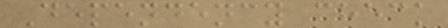Dependency check
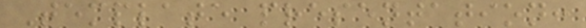Template presentation:
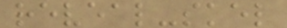reveal-skel
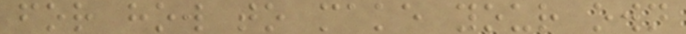for how to make your own
